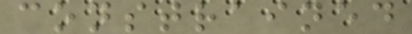constrained
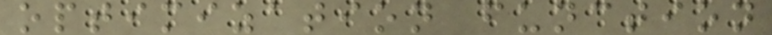optimization function
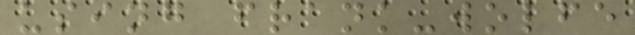using frank-wolfe
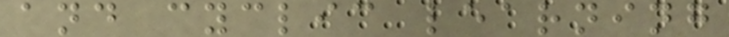and cyclic learning
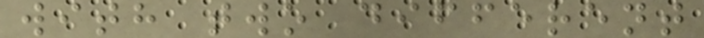with two different
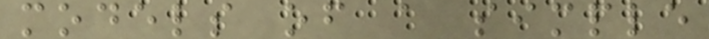models of a simple
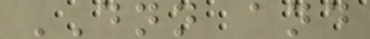DNN and
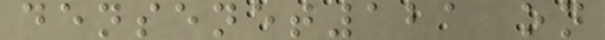densenet121 on
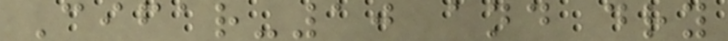Cifar-10 and dry
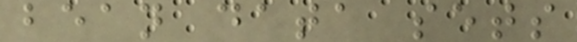bean data sets
